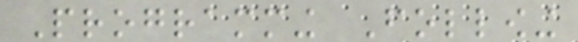Programming Following
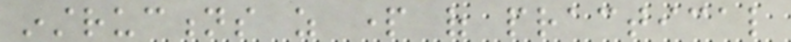instructions as part of practical
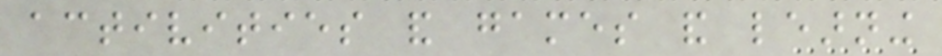activities and games and learning
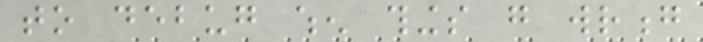to debug when things go wrong
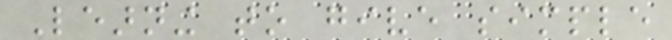Learning to give simple
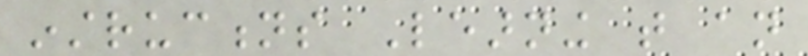instructions Learning that an
